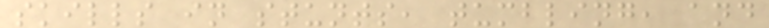skills in stunts, tumbling, and
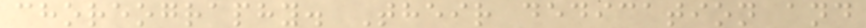choreography. Their dedication and
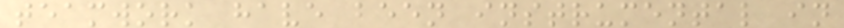teamwork have been instrumental in
